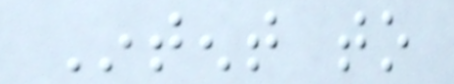Intent to
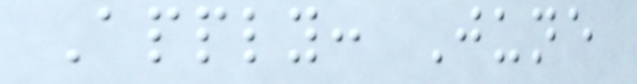Apply: June
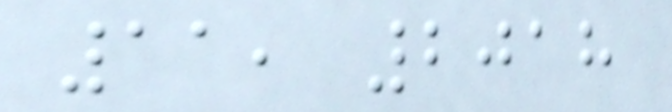11, 2018
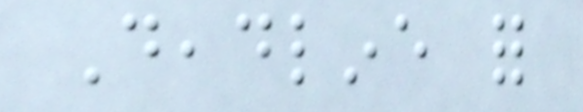Deadline for
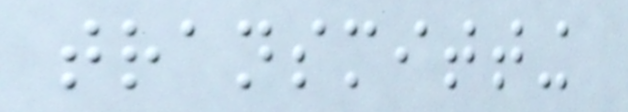transmitting
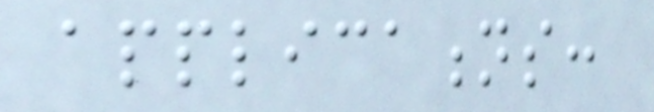applications:
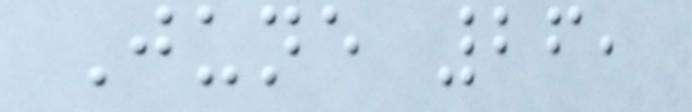June 26,
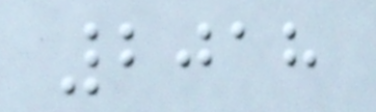2018
